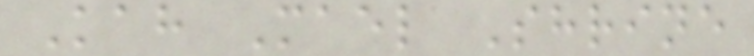Kah Mael Shrine
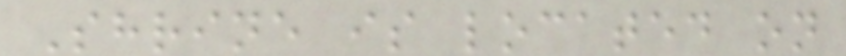Shrine is located on
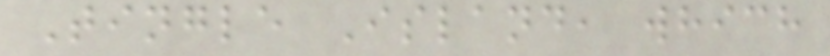Tingle Island, which
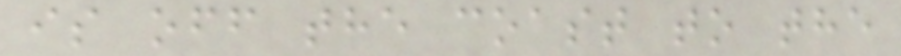is off the coast to the
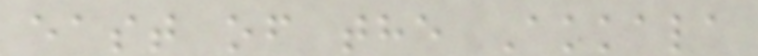east of the Akkala
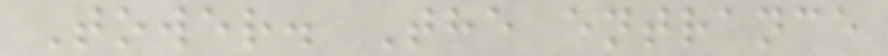Tower. The entrance
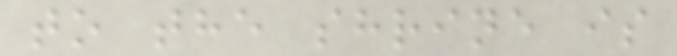to the shrine is
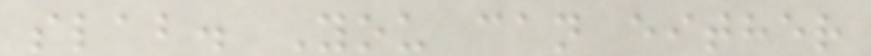slab. You can either
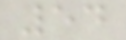54
